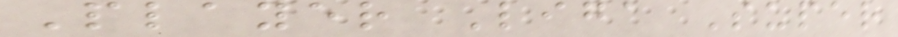Player Liga Super
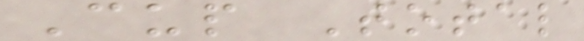Cup Total
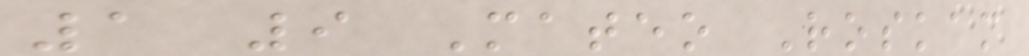1 9 Mateo Roskam
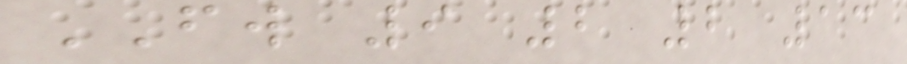FW 9 2 2 13
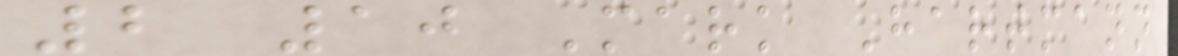2 10 Mark Hartmann
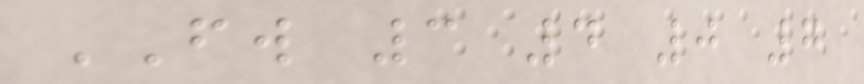FW 3 4 0 7
